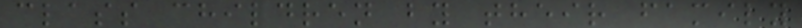class children by their family
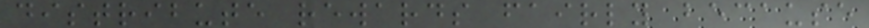distribute rewards fairly because
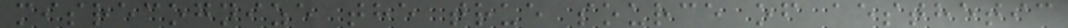misrecognize the true source of aesthetic
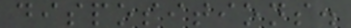dispositions.
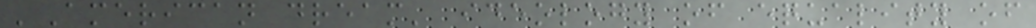'American dream' ideology of equality of
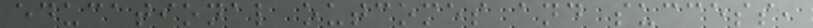educational outcomes and success,
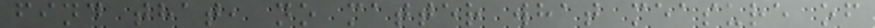find that, no matter what measure of
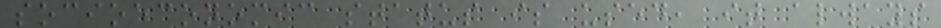socioeconomic status is used, it always
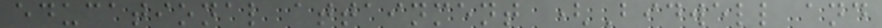educational attainment (Bidwell and
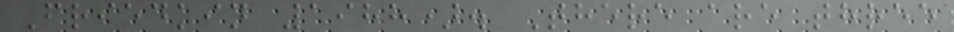Friedkin 1988). There are three
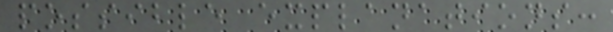possible explanations:
